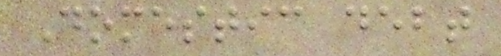Domestic debt
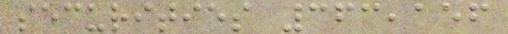securities 363,156
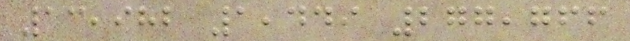13,982 1,449 277,766
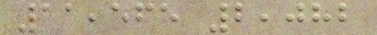11,565 2,082
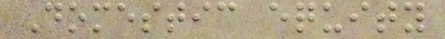Domestic equity
